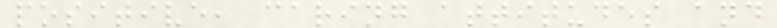positive, caring attitudes and
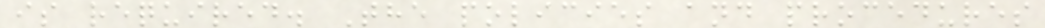is required. The policies and procedures
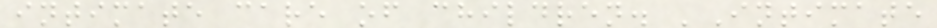intimate care of children. 'Intimate
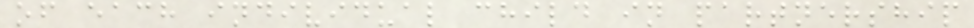of each individual child in partnership
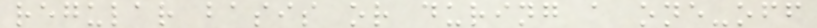regular basis or during a one-off
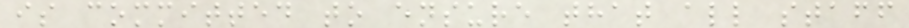is committed to ensure that all staff
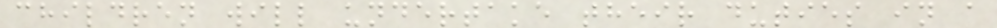children will undertake their duties in a
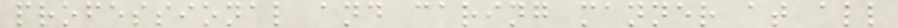professional and caring manner at all
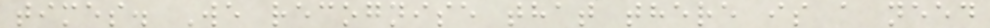times. We recognise that there is a need
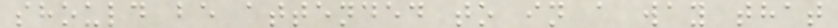should be attended to in a way that
